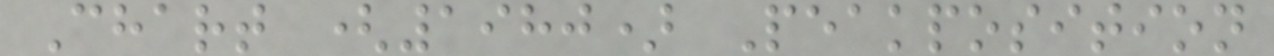Chart (1980) Peakposition
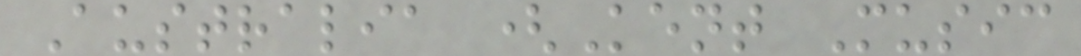Australia (Kent Music
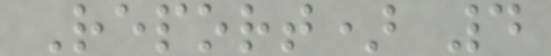Report) 4
